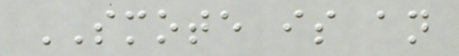SMOTE is an
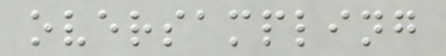oversampling
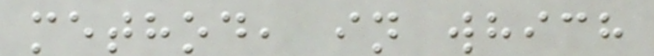method, in which
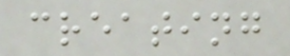creating
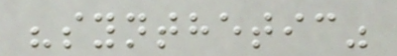"synthetic"
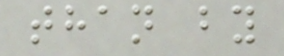than by
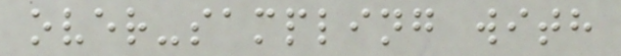over-sampling with
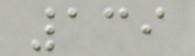139
